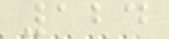124
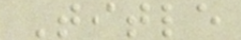Title
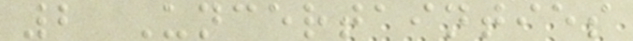2 Uncertainties
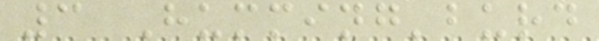3 Humming'burd
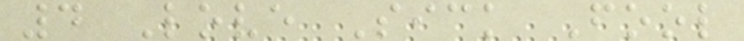4 Love Sick Fool
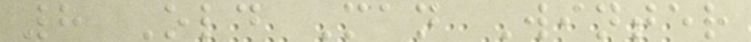8 Old Man Winter
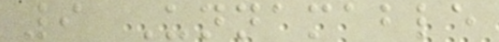9 Unnamable
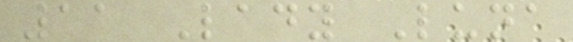11 Lady Luna
